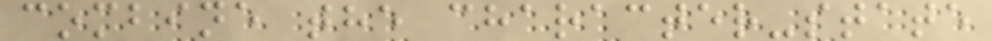combine the character-state
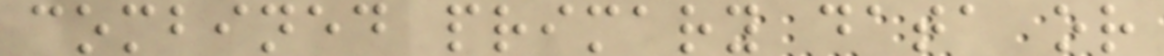combined primary data or
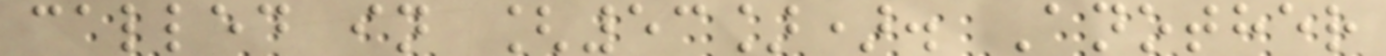called in [53]). Another
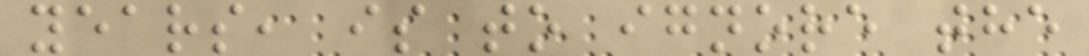years, is to ignore the
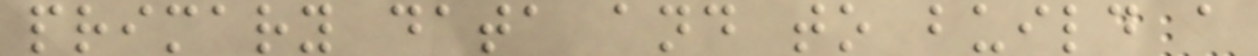primary data and to build a
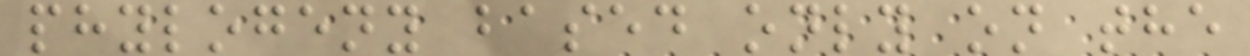phylogeny based only on the
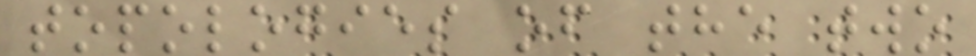topologies of the two
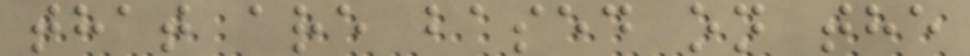that are based on the
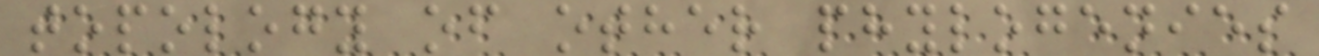topology of other phylogenies
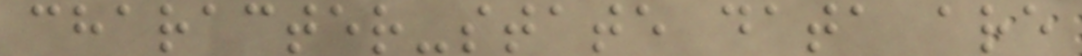character-state data are
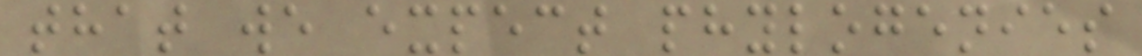that we expect phylogenies
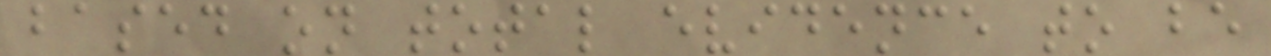based on total evidence to be
